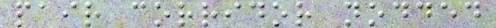pair corridor nodded
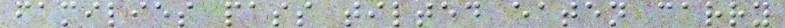families pass tilted eaten carry
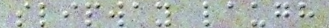slipway laugh
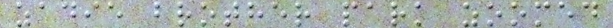zadie brother park zoomed
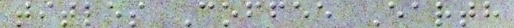titles Coffee Earth
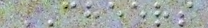CHEERS
